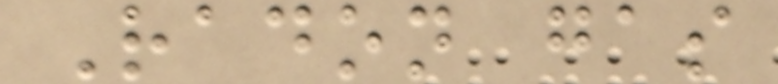Radon gas
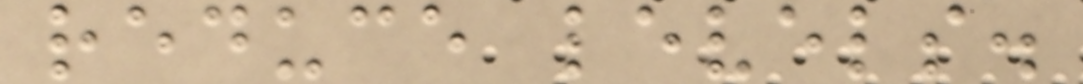reduce levels.
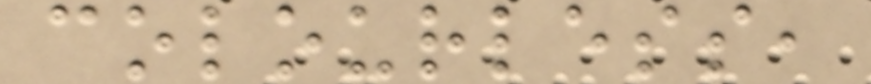colourless,
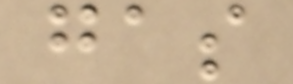gas
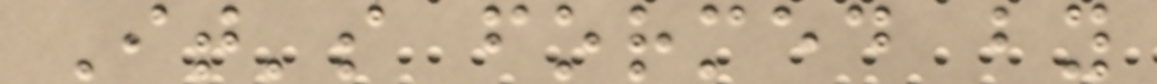It's formed by
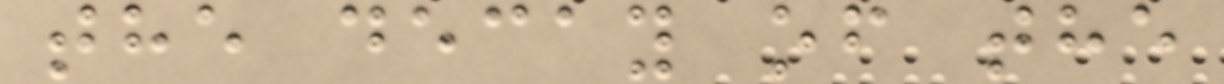the decay of the
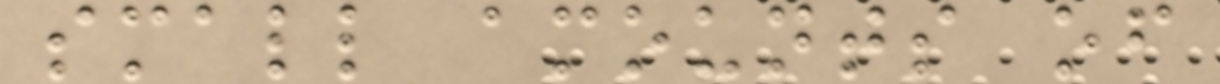small amounts of
